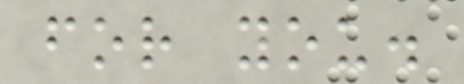for you.
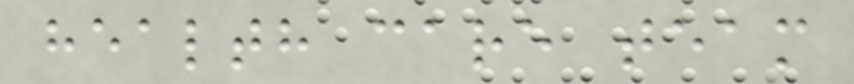health care team
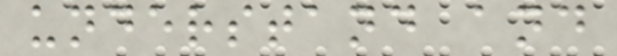understand and
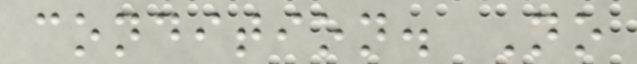condition. No
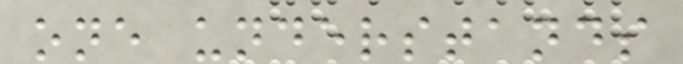one understands
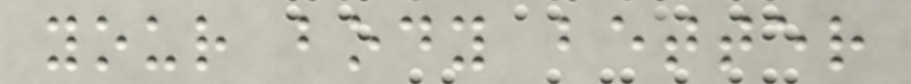your body better
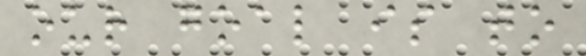our goal is to
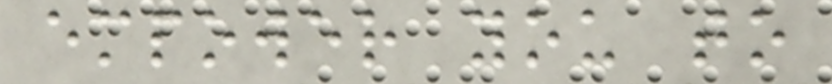empower you to
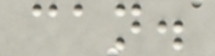can.
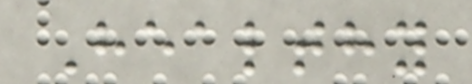Healthy
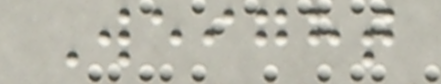Weight
